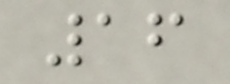16
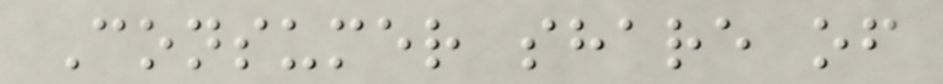Consumer share of
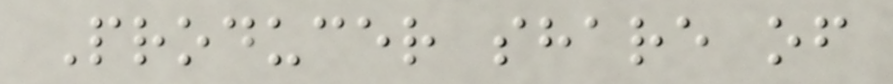Producer share of
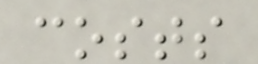costs
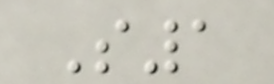S1
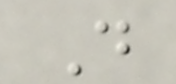D
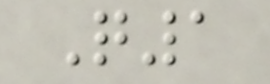Q1
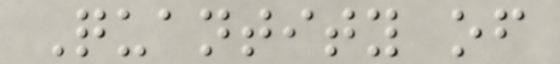Quantity of
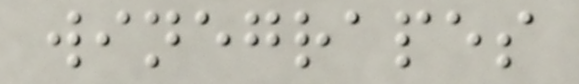winegrapes
